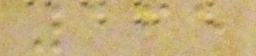165
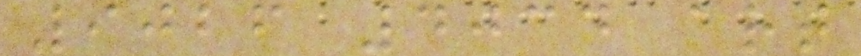9026 4034 art
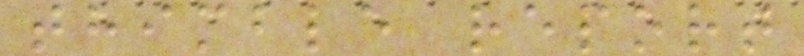thimble report
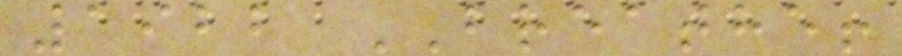1922 BREATHE!
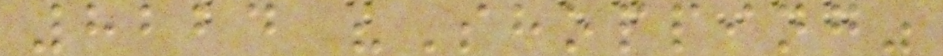8224 "Shopping"
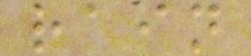rain
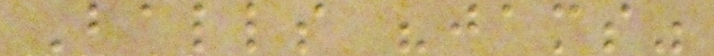Balls "jams"
